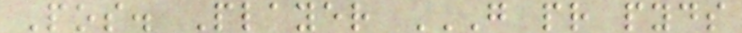Pos. Player G PR PYDS
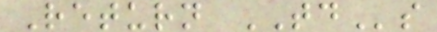Return TDs
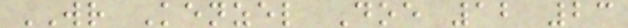WR Kenzel Doe 12 23
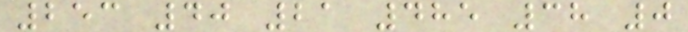253 40 21 485 38 0
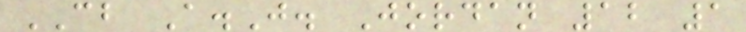CB A.J. Jordan 12 1
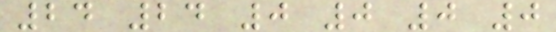24 24 0 0 0 0
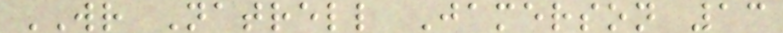WR Natrell Jamerson 13
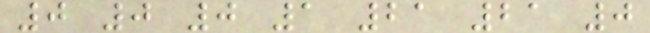0 0 0 1 21 21 0
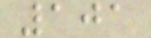101
